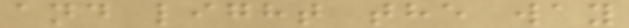and light the way
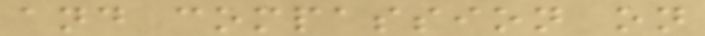and compassion on
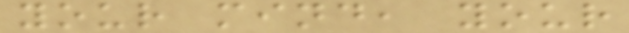your mind, your
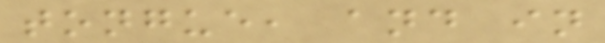tongue, and in
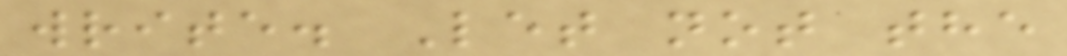write. Let not the
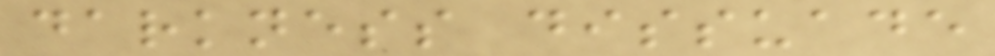darkness dissuade
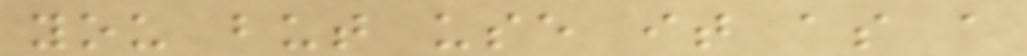you but use it as a
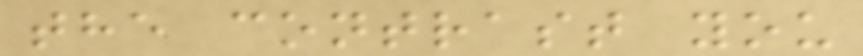the contrast you
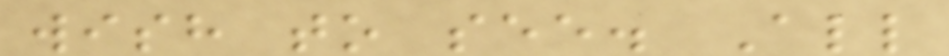wish to see. All
